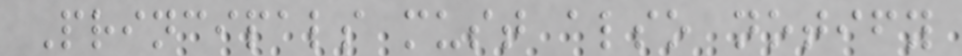Principals must also notify
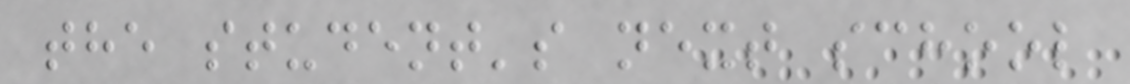the student's next school
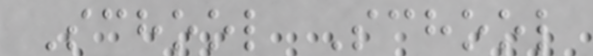School School
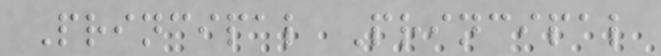Principal Principal
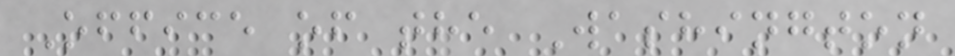Office of the Washington
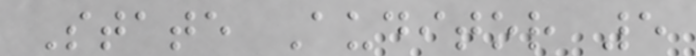State Auditor 5
